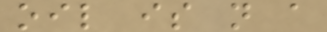oil is not a
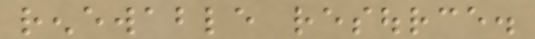renewable resource.
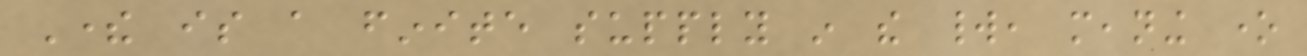There is a finite supply in the world, meaning one
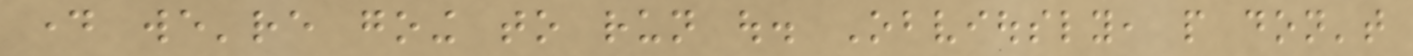day we're going to run out. Obviously, people don't
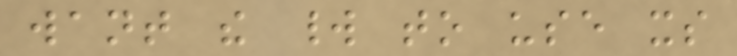want the world to use its
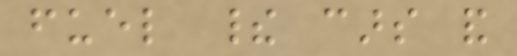fuel their cars and
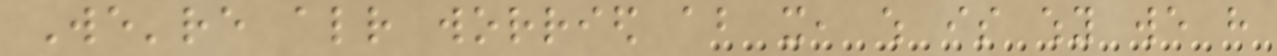We're already worried about it, which is why we have
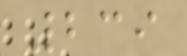239
